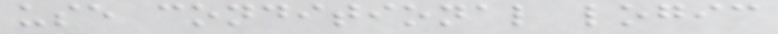use conditional logic
